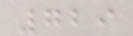729
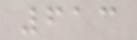613
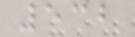532
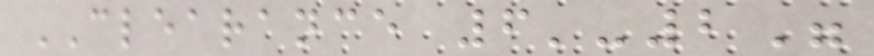CLEARANCE 6'-2"
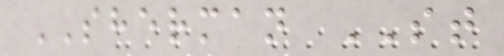SHERMAN ST
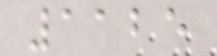1125
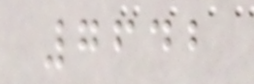7642
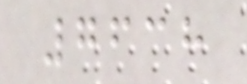7638
